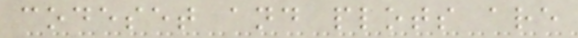codeset and plots are
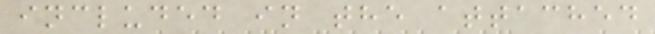included in the attached
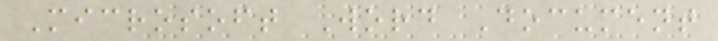Microsoft Word Document
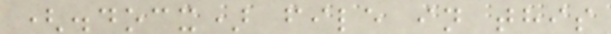(.docx) file in this
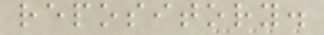repository.
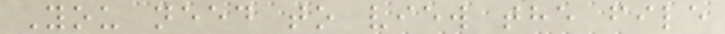You need to view the file
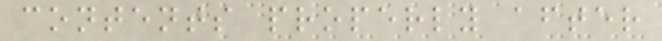contents properly after
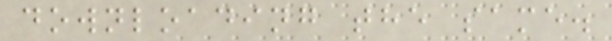downloading the same.
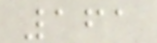161
